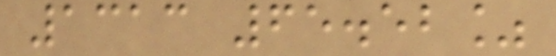1313 65.52%
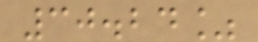30.24%
